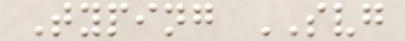Typing SVG
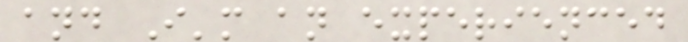and I'm an experienced
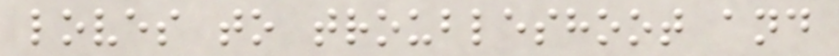loves to troubleshoot and
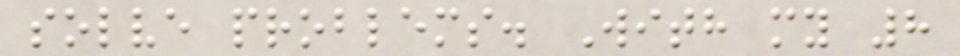solve problems. With my 8
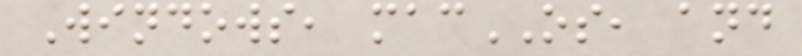Windows, macOS, and
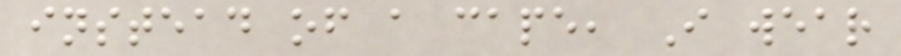instead of a cape, I wear
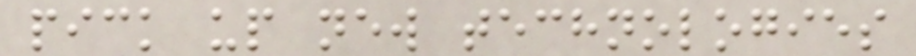pick up new technologies
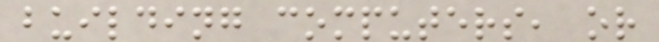building computers, or
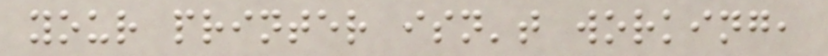your printer isn't working,
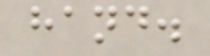hand.
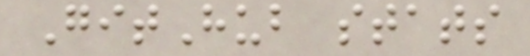GitHub stats
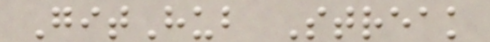GitHub Streak
